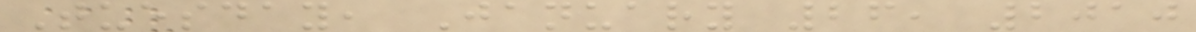Tuesday, January 26, 2010
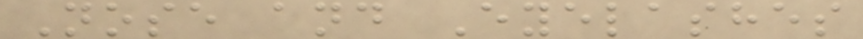Nose and Eyelashes
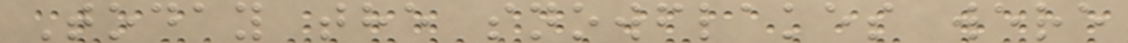Today the snowflakes were
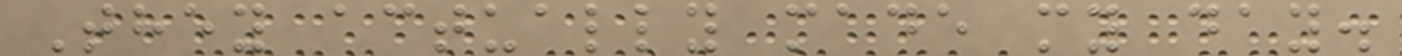They actually made my day.
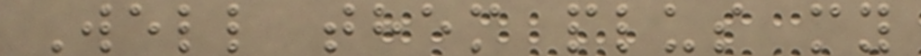Well them plus my
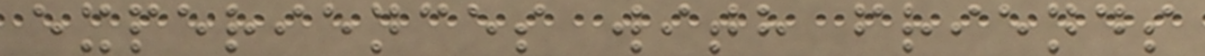experiences with friends
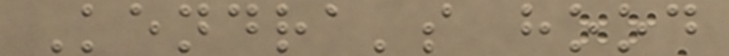Kendra's hood
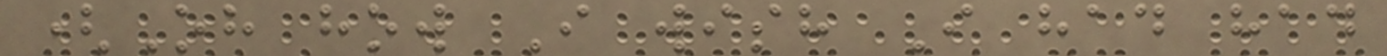(Oh how I wish I had had
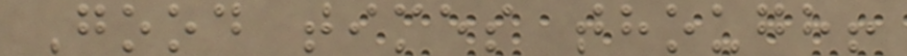Good times though!
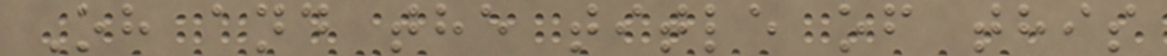Oh and the title of this
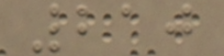210
